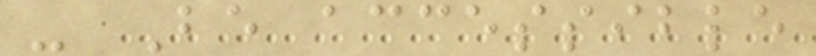- Be accessible
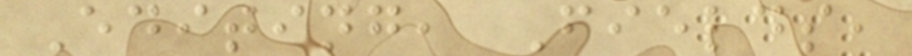Editing, Fields,
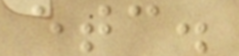etc.
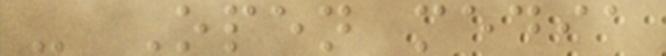- Open media
